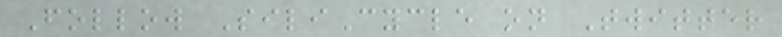Follow SiliCycle on Twitter
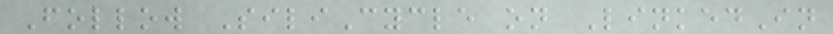Follow SiliCycle on LinkedIn
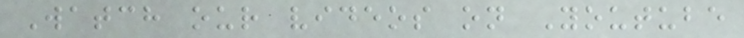Watch our videos on Youtube
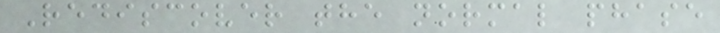Rediscover the normal phase
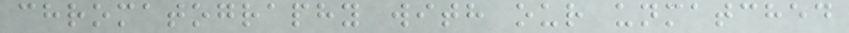chromatography with our unmatched
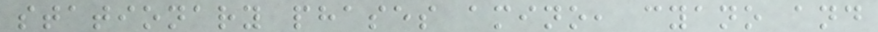stationary phases amino, cyano and
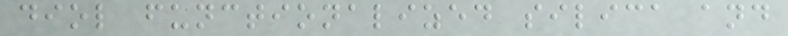diol functionalized silica and
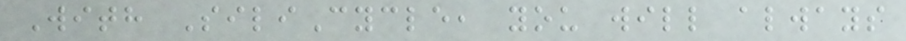With SiliCycle, you will always
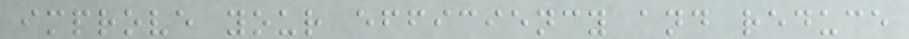improve your efficiency and reduce
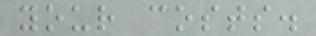your costs.
